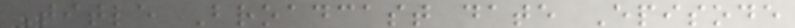Title Broadcast date Episode
